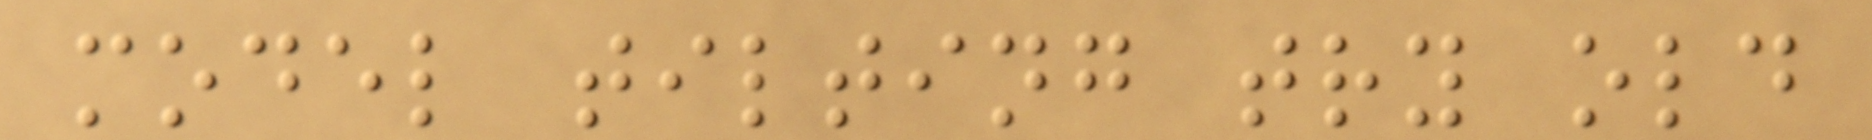model tilting try old
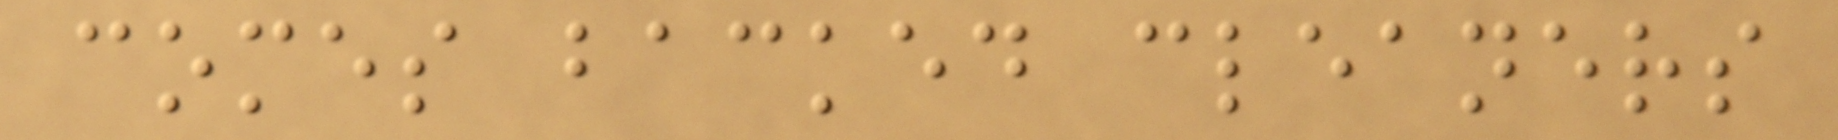comes backed cleaners
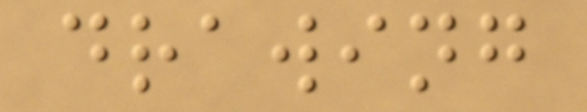drawing
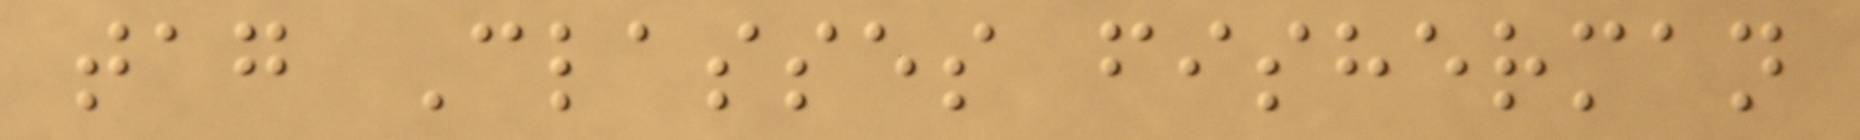tag Classes fisherman
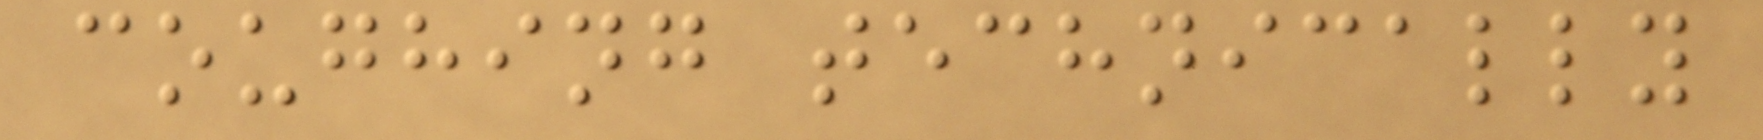coughing technically
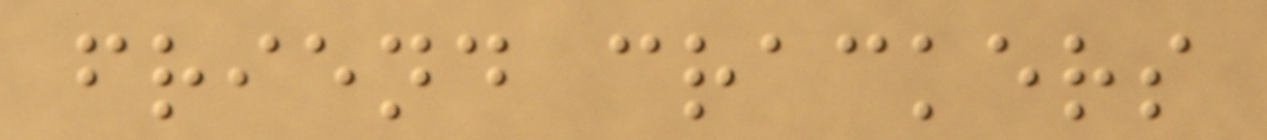friend crackers
